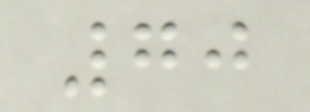70
